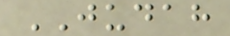JUDAH
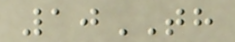10TH
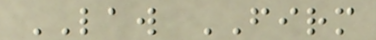LAW FIRM
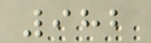982
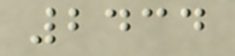2434
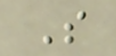S
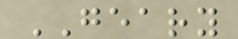GEARY
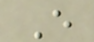E
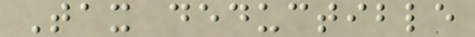Tax deductible
